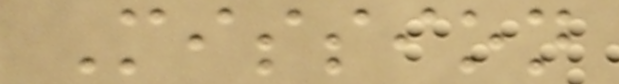Mission
